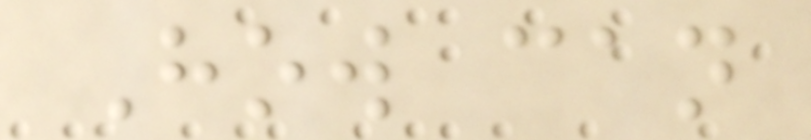How can
